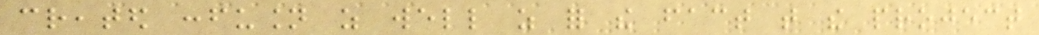created confusion as well as for the fact that the project
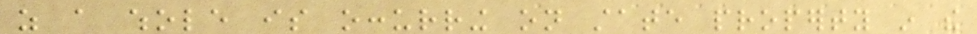as a whole is occurring on state property in the
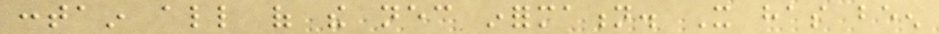contain all of the necessary information. It has been
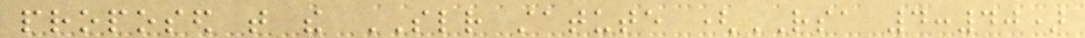proposed that the SLR statute (RSA 4:40)
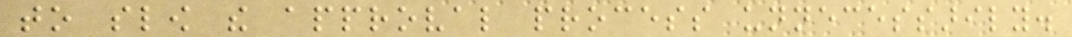to slow the approval process unnecessarily.
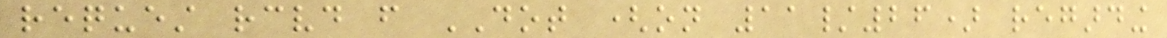request received from DOT (on 11/26) regarding
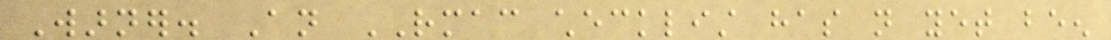Warner. An RMAC checklist has not yet been
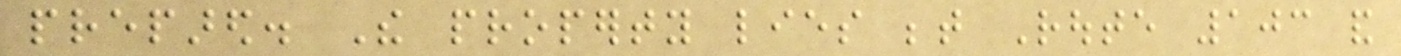prepared. The property lies between Route 103 and
